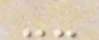--
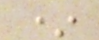*
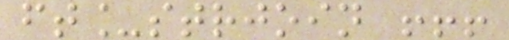ft_strjoin !!!
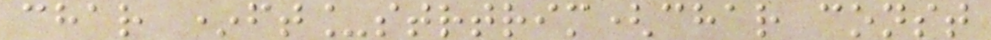char *ft_strtrim(char const
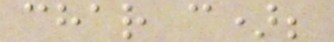char c);
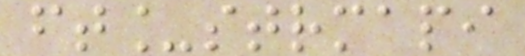ft_strmapi
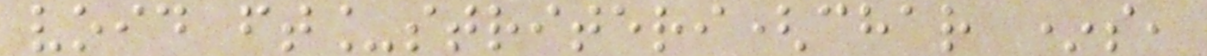void ft_striteri(char *s,
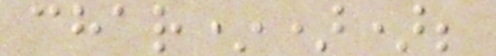char*));
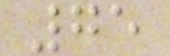75
